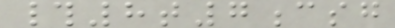#8t7csg
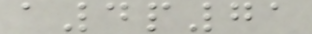a4p71
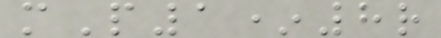mP1*8r
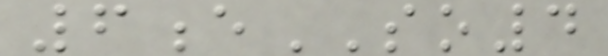6eSO4
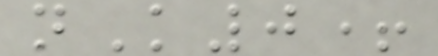nK0+
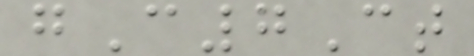gC7Ct
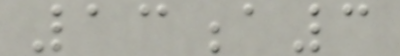13a3
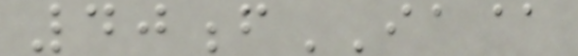40fIA@
